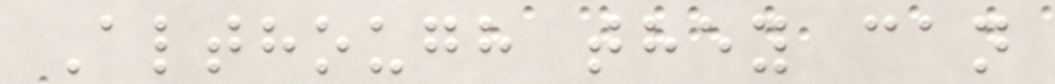Although they can
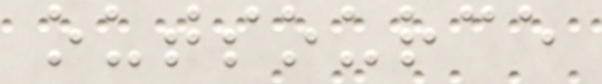outsource
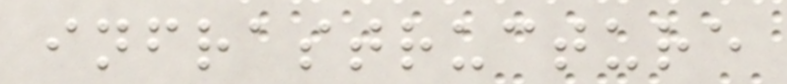infrastructure
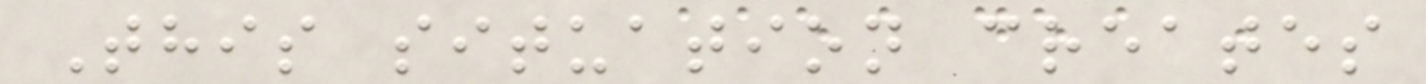This situation creates
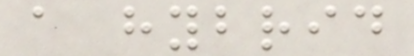a hybrid
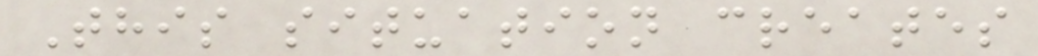This situation creates
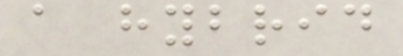a hybrid
